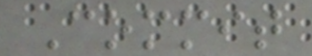Commit
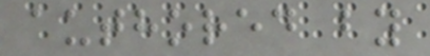authored by
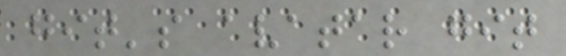git's avatar git
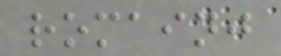romainj
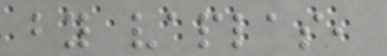by vaplas,
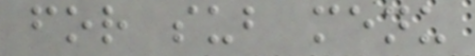for sub menu
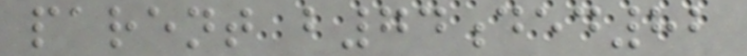parent b74ded82
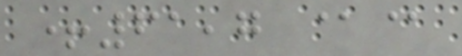+61,7 @@
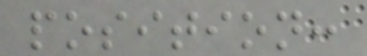position:
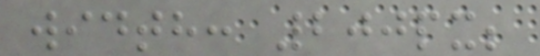width: 200px;
